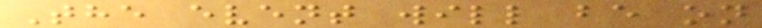The event will be on
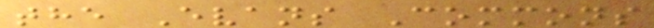the Evans Commons
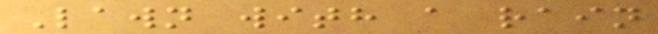Lawn with a rain
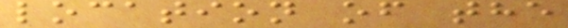location of the
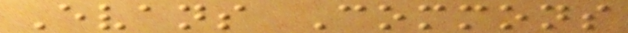Evans Commons
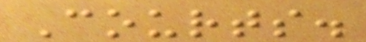Courts.
